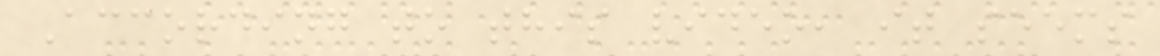According to this video, it seems
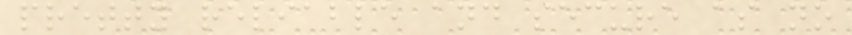pretty reliable and secure as no
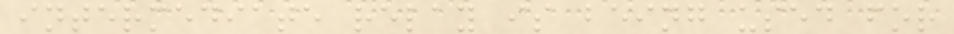intermediate relay is being used for
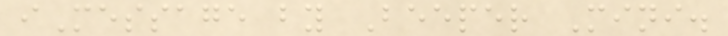iMessage by Beeper Mini.
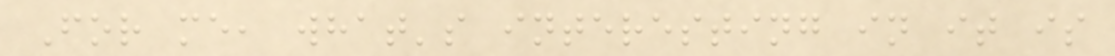For me, what's interesting in it is
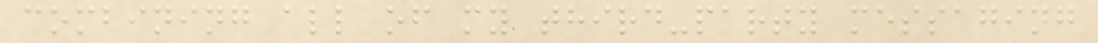combining all of my third-party messaging
